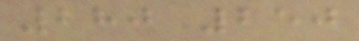280 250
